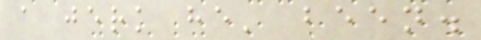a jerk he' been.
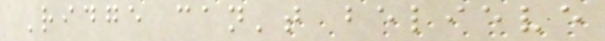Ridge can't believe
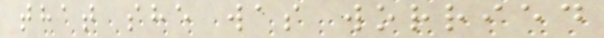that she was worried
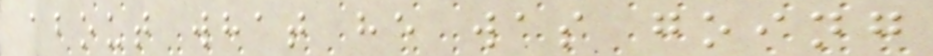about what he was going
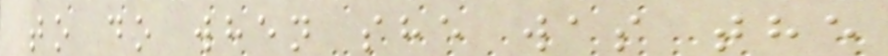to do when she was the
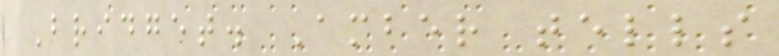Bridget. Amber tells
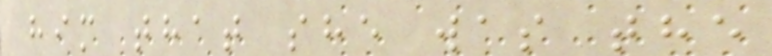him that she was the
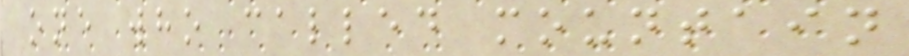one who called mountain
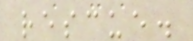rescue.
